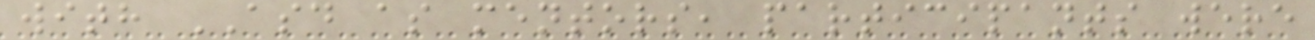with ASD as mentors, participants were
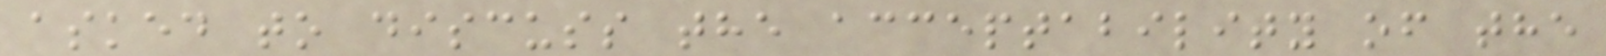asked to discuss the acceptability of the
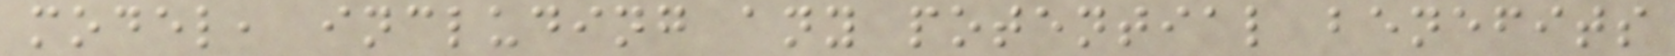model, including any potential benefits
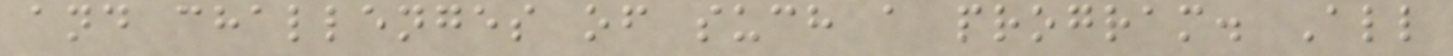and challenges of such a program. All
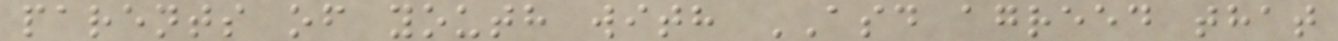parents of youth with ASD agreed that
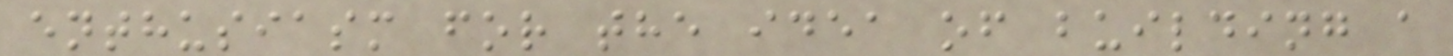enthusiasm for the idea of building a
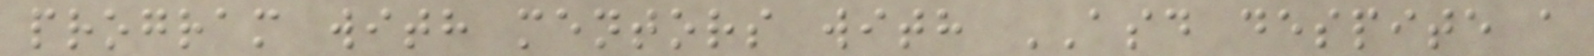program with mentors with ASD despite a
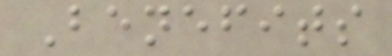Benefits
